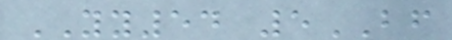YY54 5BF
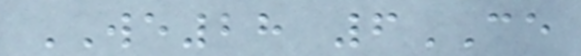WE28 6CE
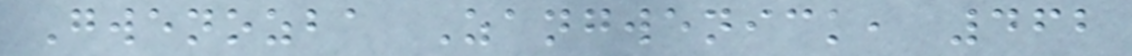Gwenozba Zangwenick, 462
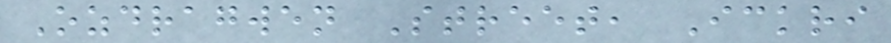Ozdragwen Street, Ickri
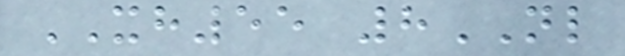XH55 8NL
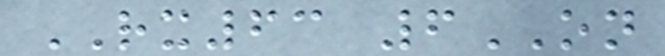RX63 6ON
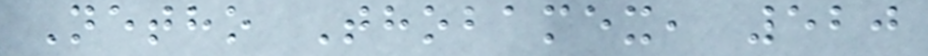Netho Thobamex, 520
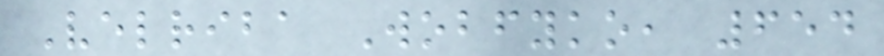Velriba Wobfyko, 654
